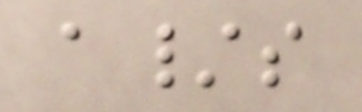a/s
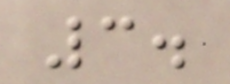3.
